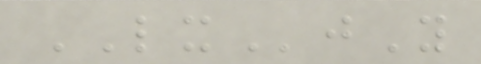LXjY
